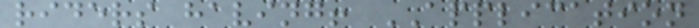riders having! APPLICATION
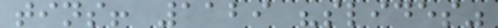tins! 1129 "slides"
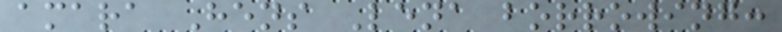amara Hens Lena borrowing:
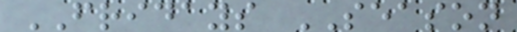FRIDAYS SEASON
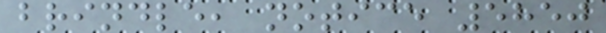brindle, notice 5850
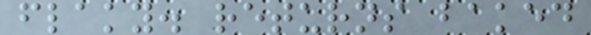flaky. returns baked
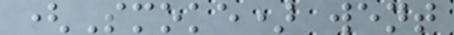(Smoke) went
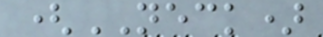(NECK)
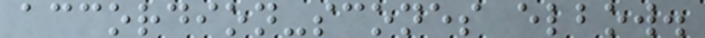accordion-scones elbow.
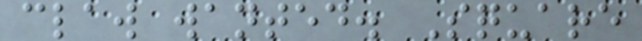claw wanted. Square
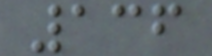136
